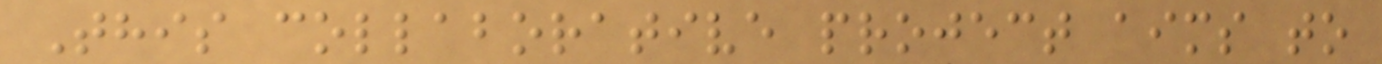This collaborative project aims to
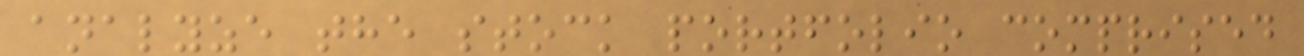analyze the stock portfolio comprised
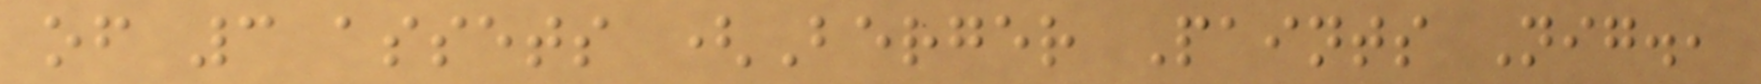of 3 assets (Berger Paints Nig.,
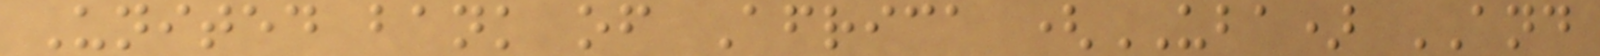United bank of Africa (UBA) AND
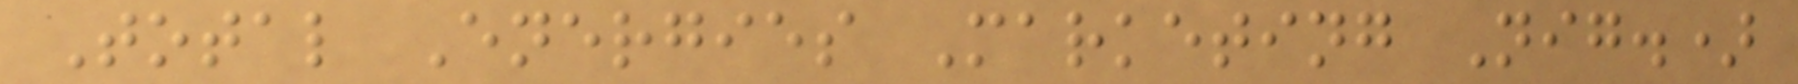Total Energies Marketing Nig.)
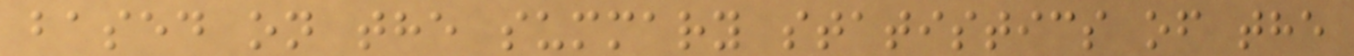based on the summary statistics of the
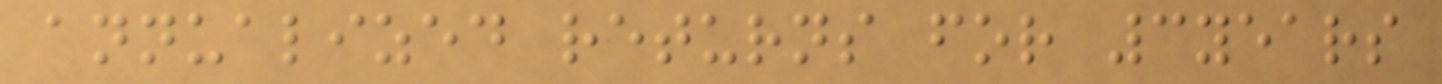annualized returns for 3years
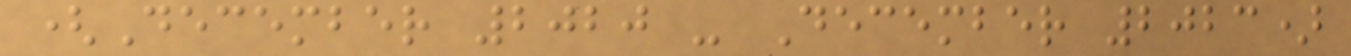(December 2020 - December 2023)
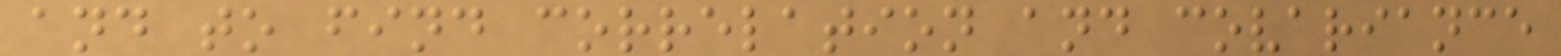and to find correlation and covariance
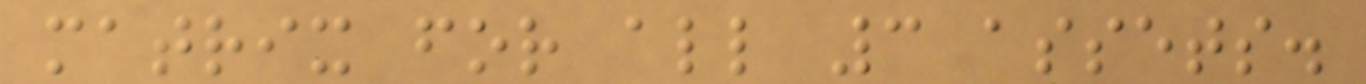matrix for all 3 assets.
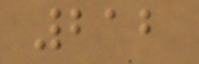212
